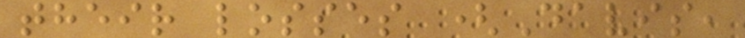their losses (Davis,
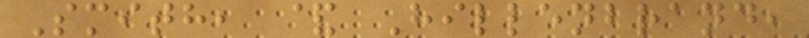Smith, & Hillenbrand,
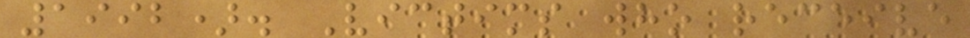1992). Victims who receive
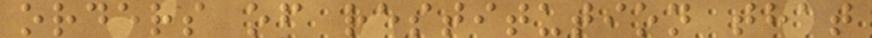orders of restitution that
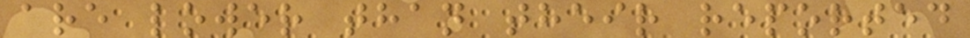are lower than their reported
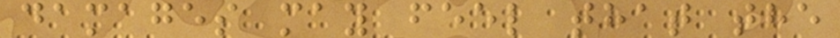damages may feel that the
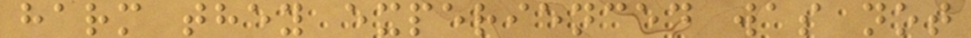harm they experienced was not
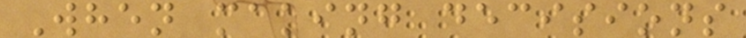When making decisions
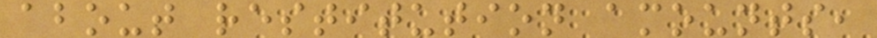about restitution amounts,
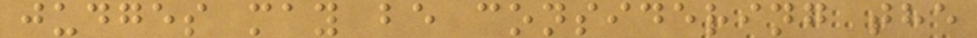judges may be considering the
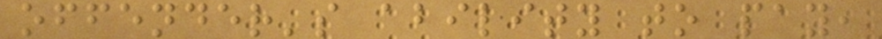offender's ability to pay,
